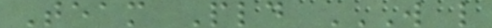Team Pld W L
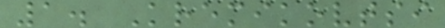1. Kremikovtsi
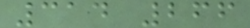314 266
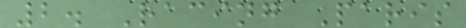2. Racing Paris
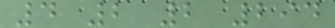4 2 2 294
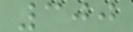300
